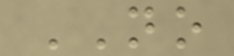NO
